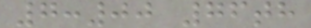7:00 76th
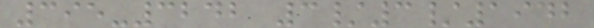395-3242 3/3/1942
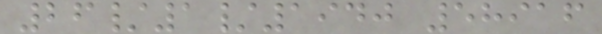26/1/1940 58916
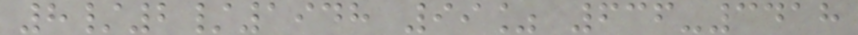8/2/1948 99% 636-3418
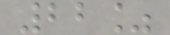22%
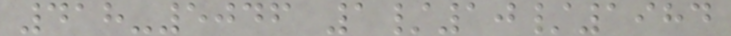418-5046 1/10/1984
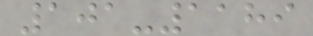101-1189
